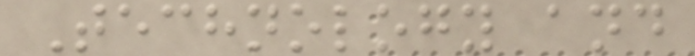Technology and
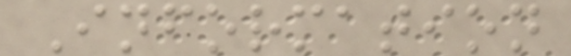Information
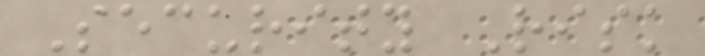Security Risk
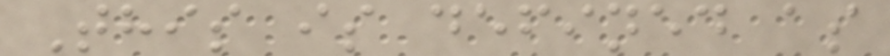This is defined as
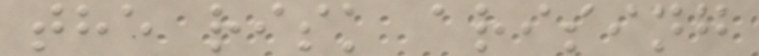the risk arising
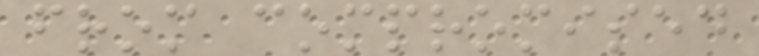from compromised
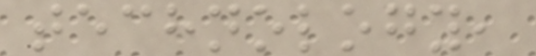technology,
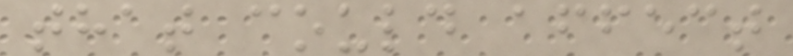that could affect
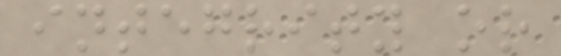integrity or
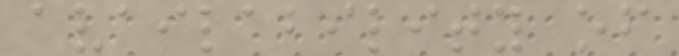availability of
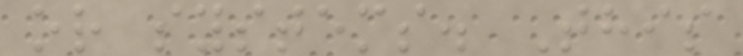or systems. This
